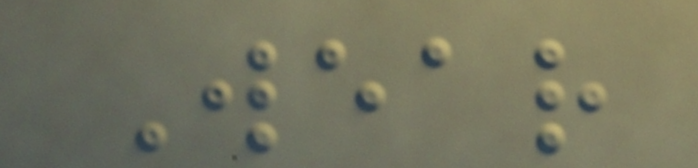Wear
